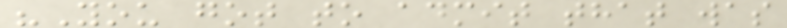"You got to admit that was
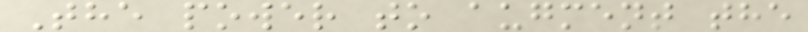The power to augment the
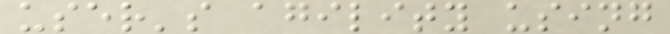user's agility using
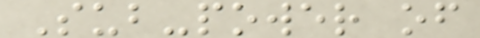Sub-power of
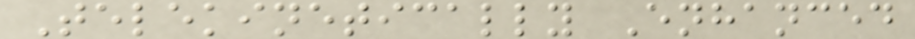Telekinetically Enhanced
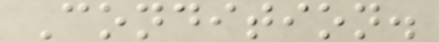Condition.
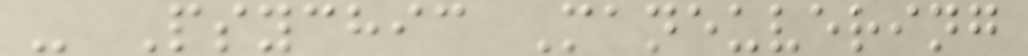- Psychic Maneuvering
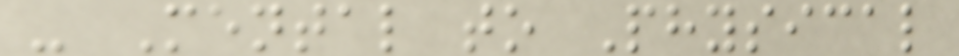- Mental to Physical
